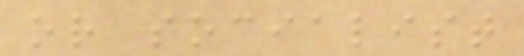or socialist
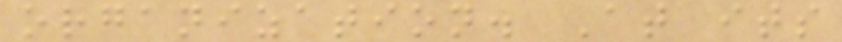organization. At its
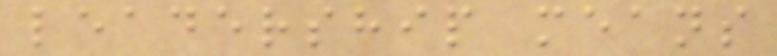leadership means
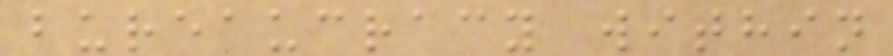bureaucracy within
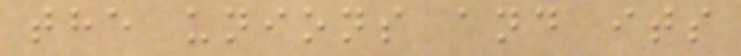the unions and its
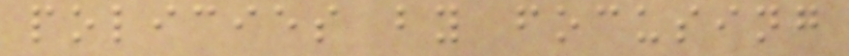policies by focusing
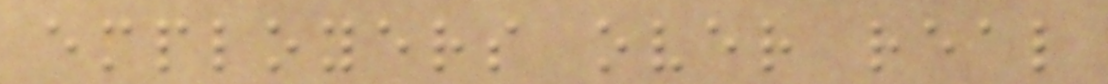employers over real
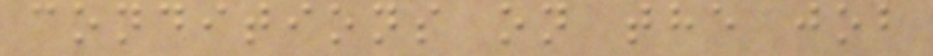conditions on the job
